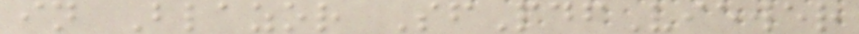in Blazor SfPdfViewer
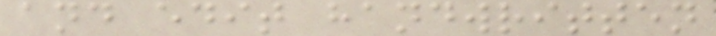and edit handwritten
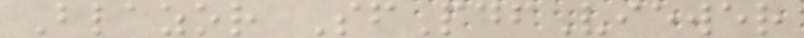Blazor SfPdfViewer
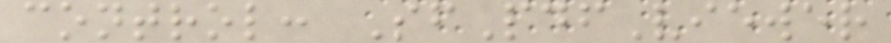control: SfPdfViewer
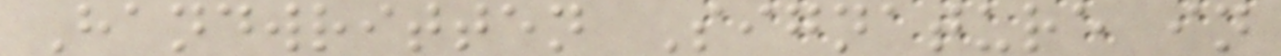Handwritten Signature in
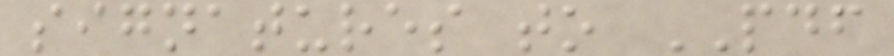signatures to PDF
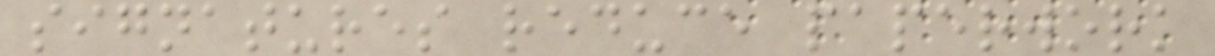signatures reduce paperwork
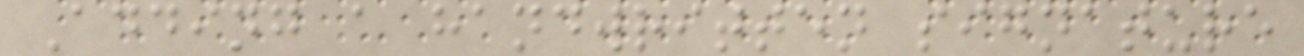Adding a handwritten signature
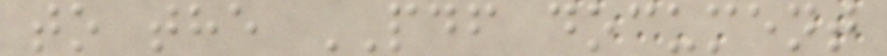to the PDF document
